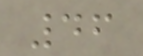46
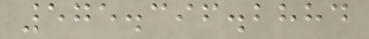575.396.2884
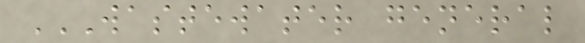WASTEWATER GENERAL
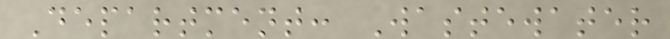Department: Wastewater
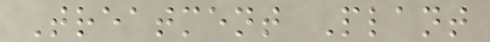Treatment Plant
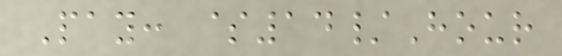Pay: $14/Hour
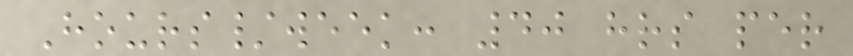Hours/week: 40 hrs per
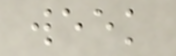week
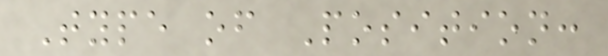Type of Position:
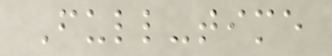Full-time
